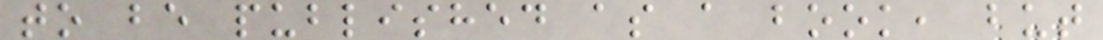to be published as a book, but
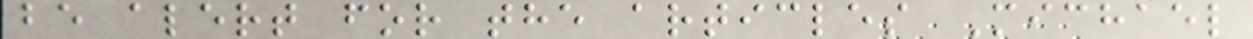be alert for the articles Michael
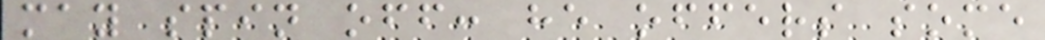may spin off: he offers some
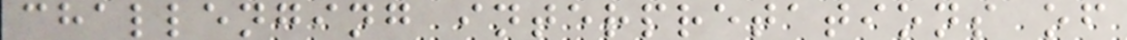challenging interpretations of
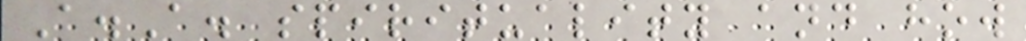A.A. spirituality and how
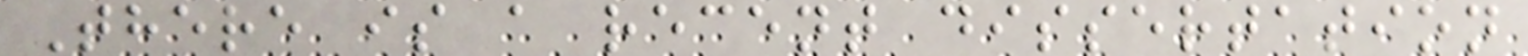There is a recent dissertation
